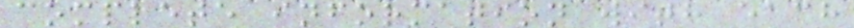complete information with each
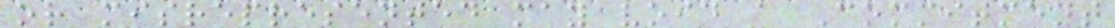or misrepresented may void a Commitment
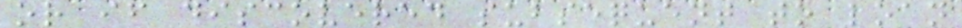or if discovered subsequent to loan
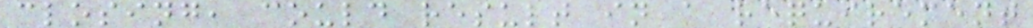closing, could result in a requirement
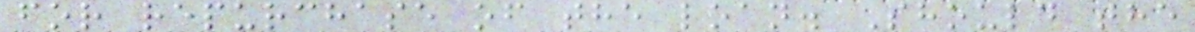for repurchase of the loan. Should the
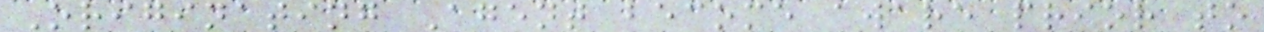Originating Agent become aware prior to
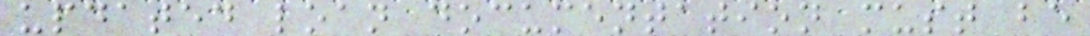updated loan documentation must be
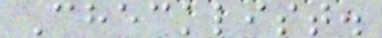Checklist.
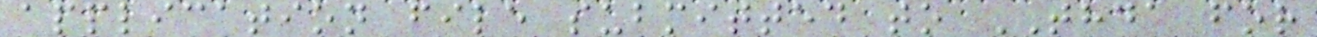application file submitted to THDA for
